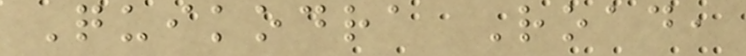Quikodra Road,
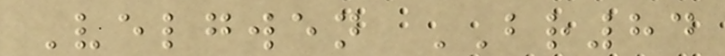Velgwen BR84
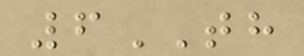6TH
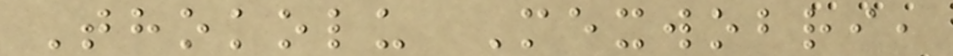Thokolu Mexwobri,
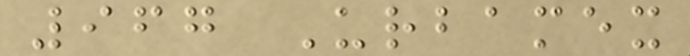967 Urbamex
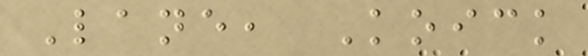Lane, Koick
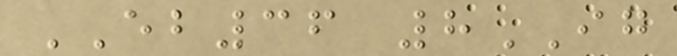EB36 8IG
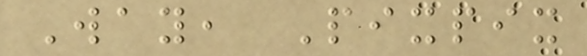Way, Pixpix
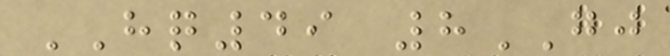HQ49 8GJ
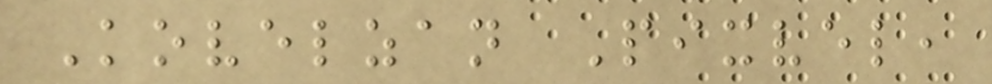Kovelzan Pixvel,
